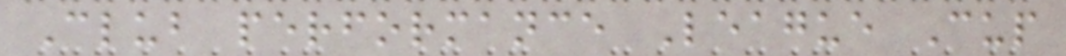Club performance League Cup
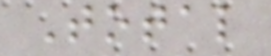Total
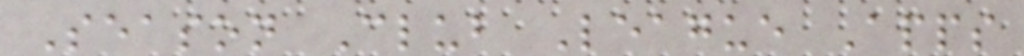Season Club League Apps
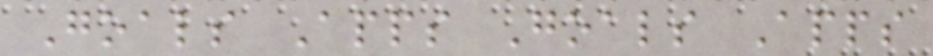Goals Apps Goals Apps
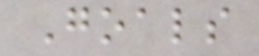Goals
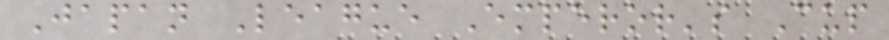Japan League Emperor's Cup
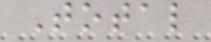Total
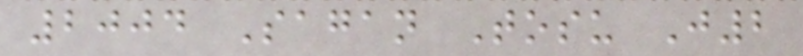2004 Sagan Tosu J2
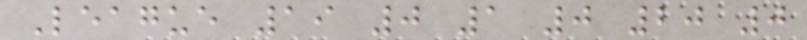League 19 0 1 0 20 0
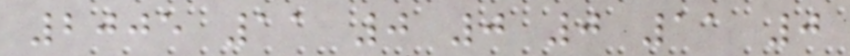2005 11 0 0 0 11 0
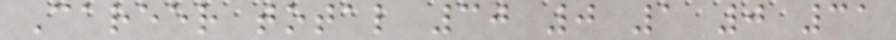Career total 30 0 1 0 31
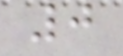0
